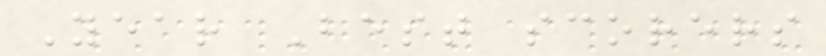Year Best scorers
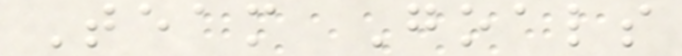Team Goals
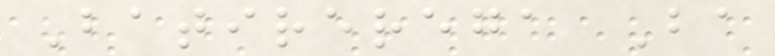Batirerega Ba
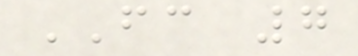FC 7
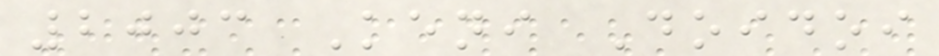2003 Keni Doidoi
